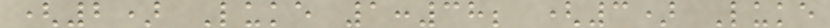(2) Luke 1:38; (3) Luke
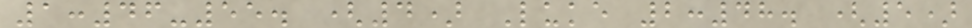1:46-55. (4) Luke 2:48. (5)
